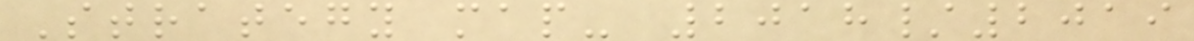Strategy map- 2018/2019
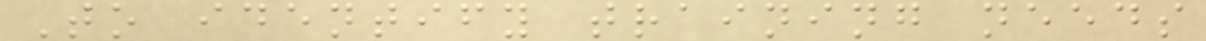To identify training needs
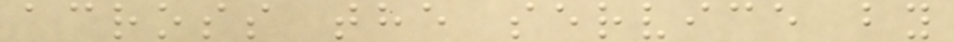across the service by
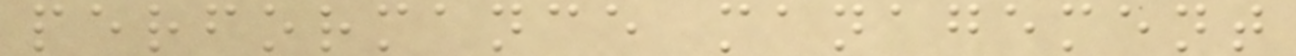performance management
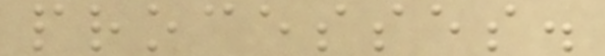processes.
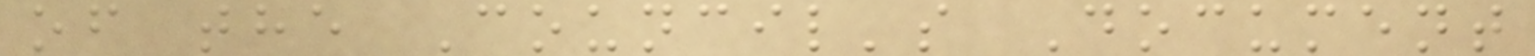of the Council's Document
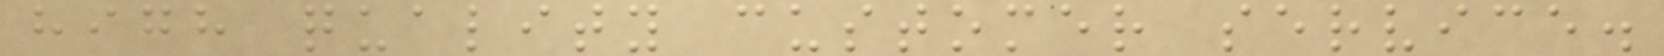high quality customer service.
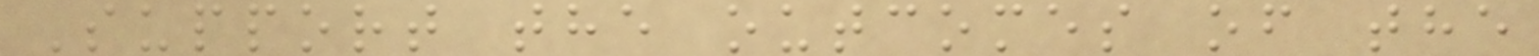Support the outcomes of the
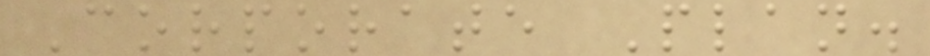Corporate Plan.
